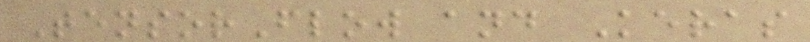TensorFlow and Keras
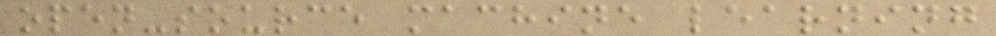open-source machine learning
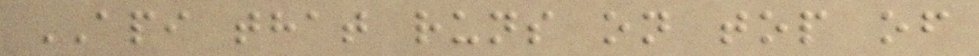API that runs on top of
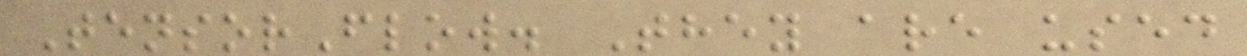TensorFlow. They are used
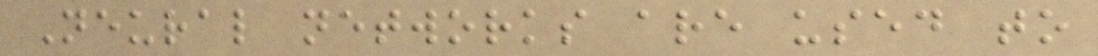Neural networks are used to
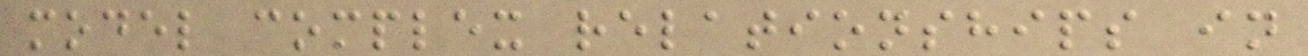model complex relationships in
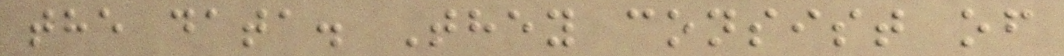the data. They consist of
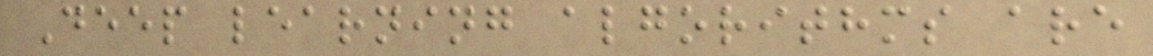Deep learning algorithms are
